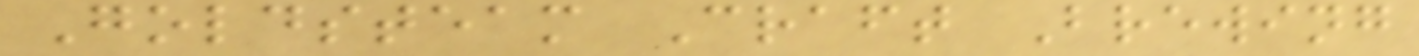Goldsteam Craft Brewing
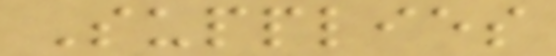Supplies
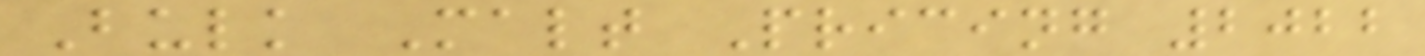Bulk Malt Pricing 2022
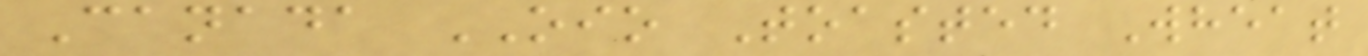Canada OIO Toasted Wheat
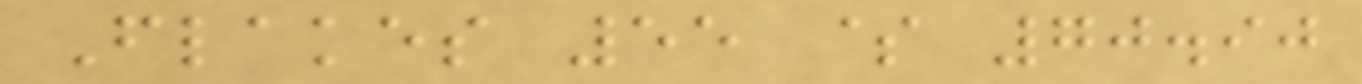Flakes 55 $ 70.90
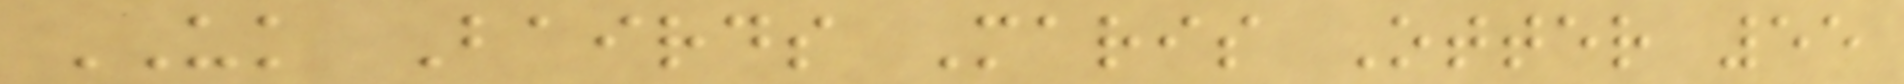UK Bairds Maris Otter 55
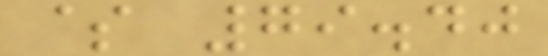$ 79.40
